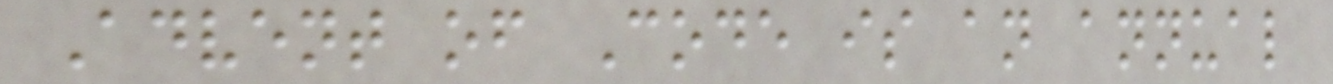Advent of Code is an annual
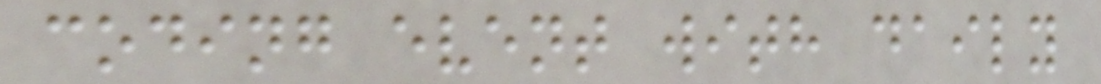coding event with daily
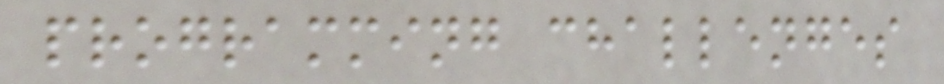programming challenges
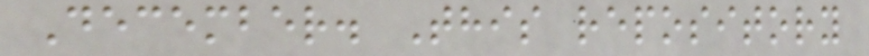December. This repository
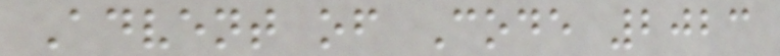Advent of Code 2023
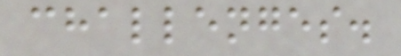challenges.
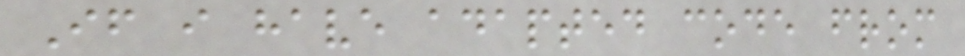If i have adapted code from
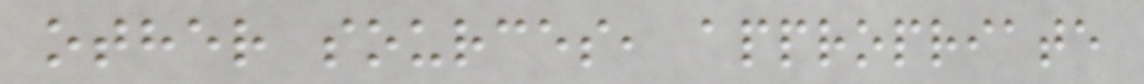other sources, appropriate
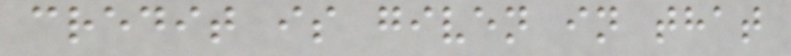credit is given in that
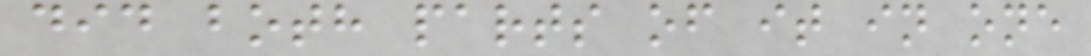did both parts of it in one
